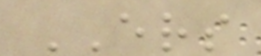ERS
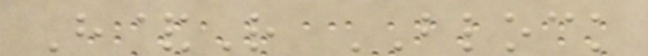H&R BLOCK
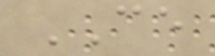CE
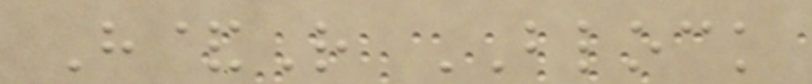H&R BLOCK
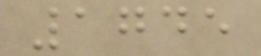1745
